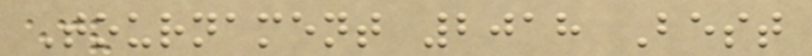Tournament 2018 Best
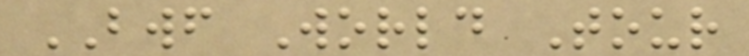BWF World Tour
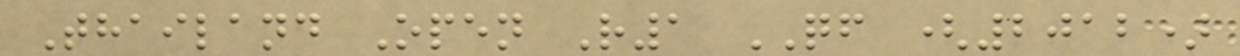Thailand Open R1 QF (2012)
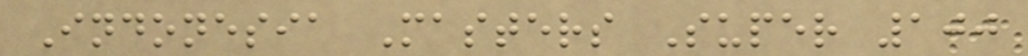Indonesia Masters Super 100
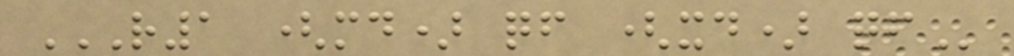R1 (MD) QF (XD) QF
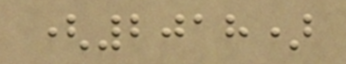(2018)
